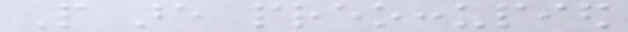People are preoccupied
